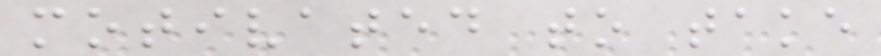motivated to take
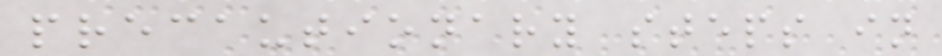precautionary steps in
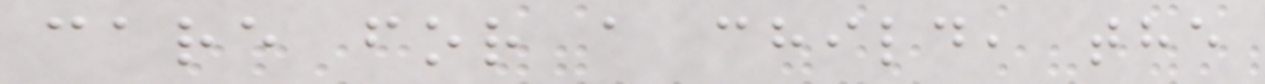care for a child, the
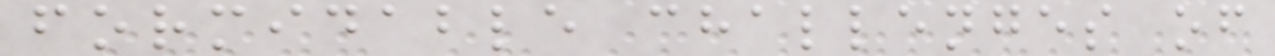formidable challenges of
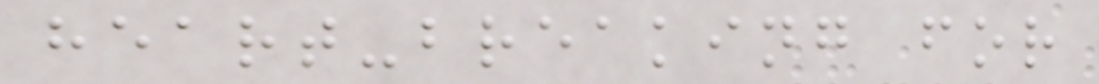heart-breaking for
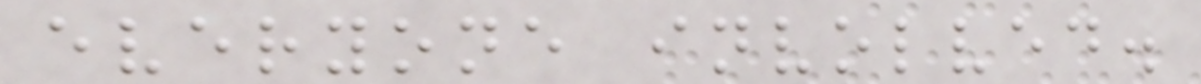everyone involved.
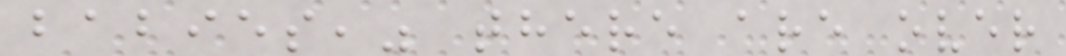babies," there are over
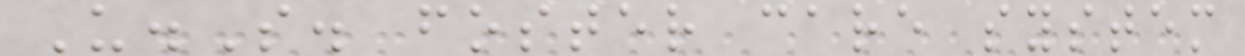U.S. foster care system
